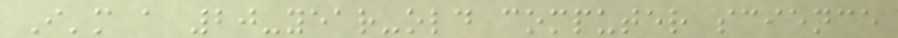I'm a 20-year-old computer science
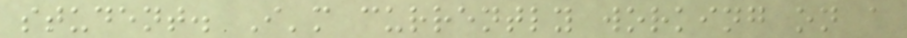student. I'm currently working on a
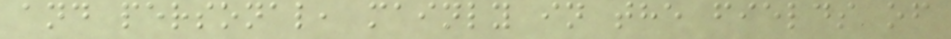and personal, mainly in the fields of
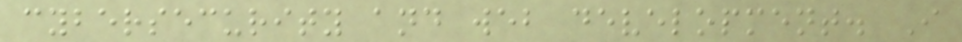cybersecurity and web development. I
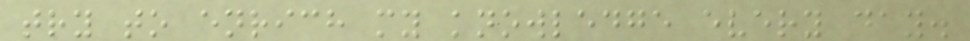try to enrich my knowledge every day.
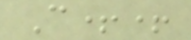C++
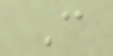C
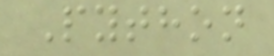Python
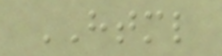HTML
